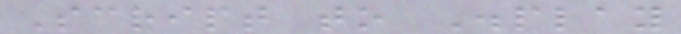Script to Display
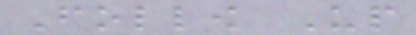Follow Up
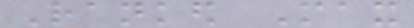Ranked Max
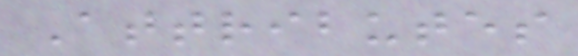Attributes
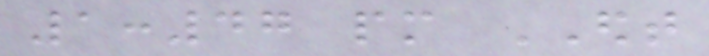1:47 pm EDT
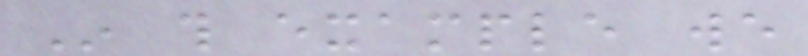In this example we
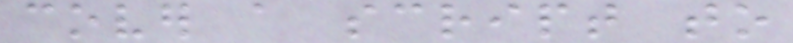cover a script to
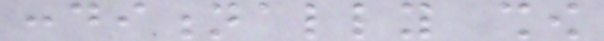conditionally show
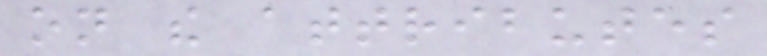on the attributes
